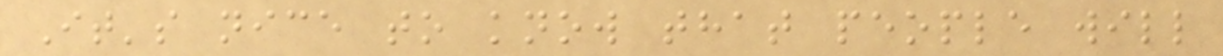It's nice to know that people will
